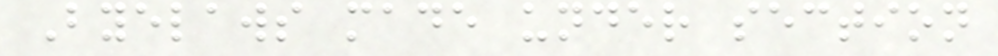Byelaws made under section
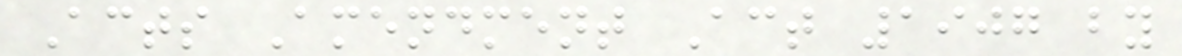Acts Amendment Act 1907 by
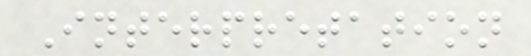Interpretation
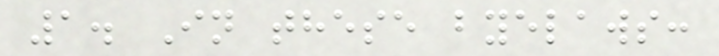1. In these byelaws:
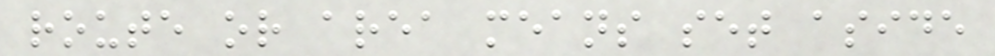route or area means set aside
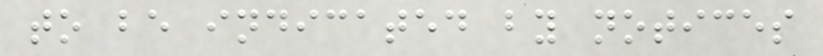to be indicated by notices
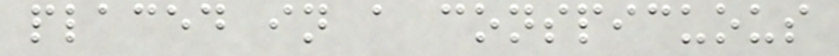placed in a conspicuous
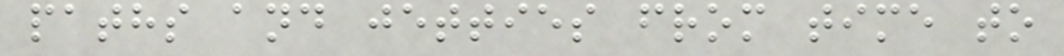paths and jetties from time to
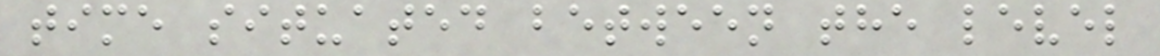time situated between the level
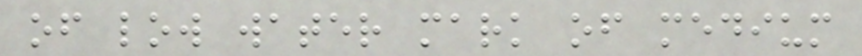of low water mark of medium
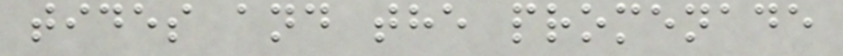tides and the promenade
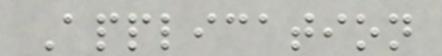Application
